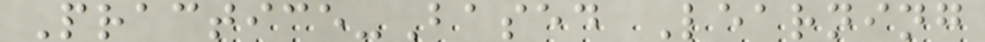Practice-Based Learning
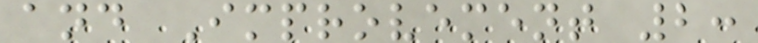and Improvement 2:
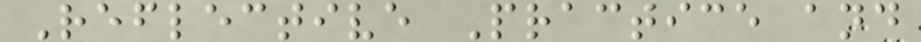Reflective Practice and
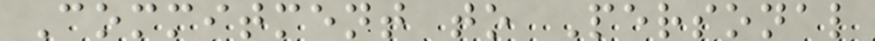Commitment to Personal
